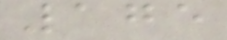175
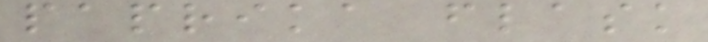paprika flask
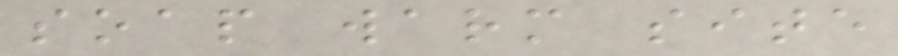soap warm site
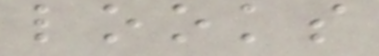looks
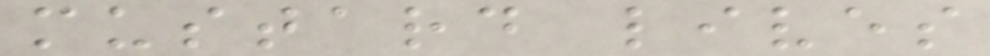mustard lives
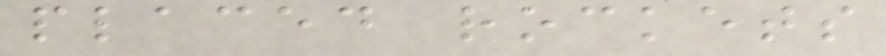placed rockets
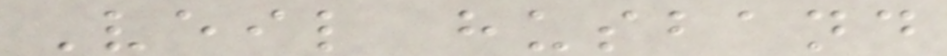Veil husband
